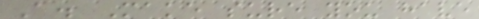A. Make sure you have
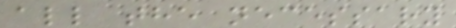all the necessary
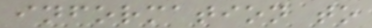information to
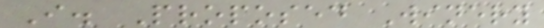I. Proposed Winery
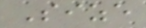Size
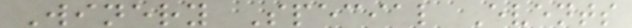Winery Special Events
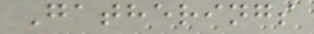Gatherings
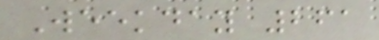Weekday 261
